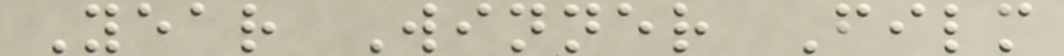Year Winner Film
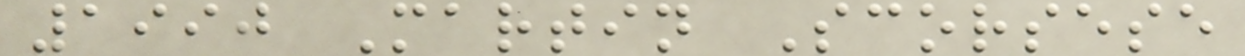1990 Martin Scorsese
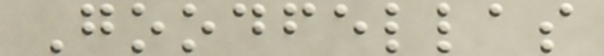Goodfellas
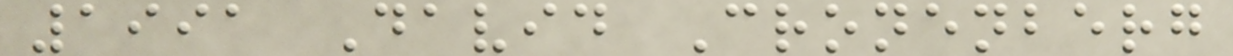1991 David Cronenberg
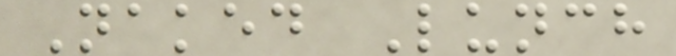Naked Lunch
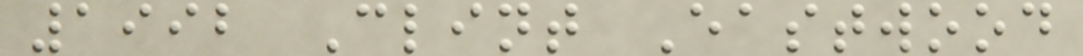1992 Clint Eastwood
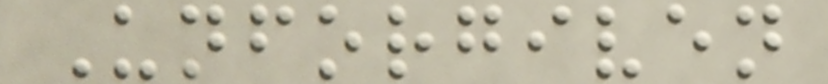Unforgiven
